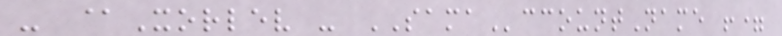- @Xorlev - SAMAccountName !=
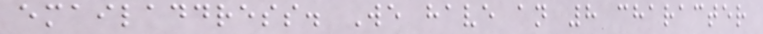emailaddress. We have an 8 character
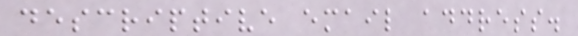descriptive email address.
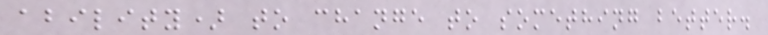ability) to change to something better.
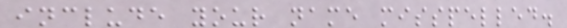include your name misspelled.
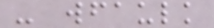- wfaulk
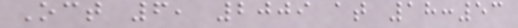Oct 6, 2009 at 18:53
